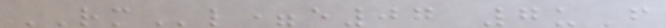RMl=e07 7uF
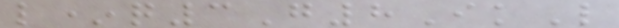l*q3G8IkL
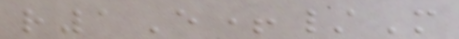r1E+/M
